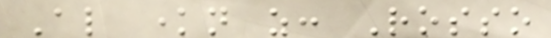Also known as: Rosso
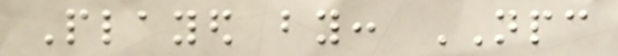Played by: NPC
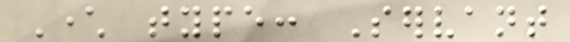Character type: Servant
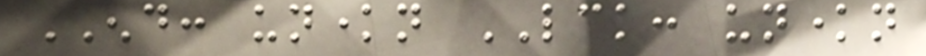END: unknown LCK: unknown
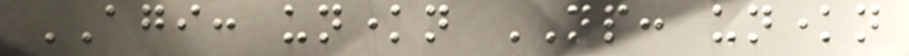AGI: unknown NP: unknown
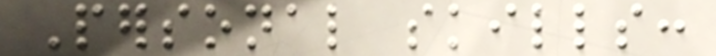Personal skills:
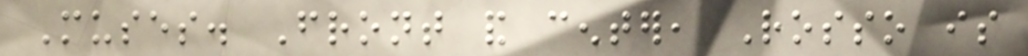Muses. Front and center, Rosso is
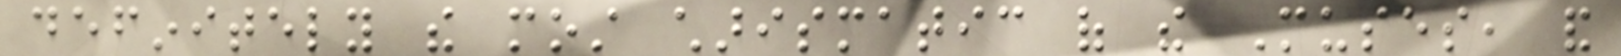definitely the most charismatic of the Muses, and
